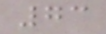73
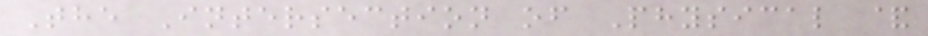The Intersection of Physical &
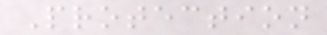Protection
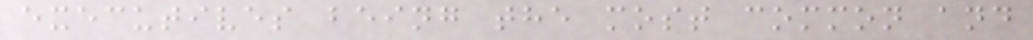executives being the most common and
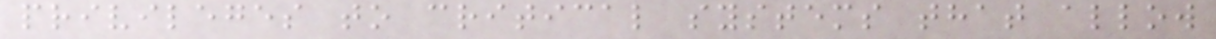privileges to critical systems that allow
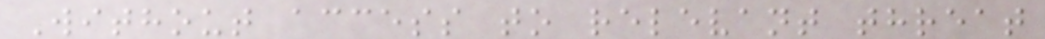Without access to relevant threat
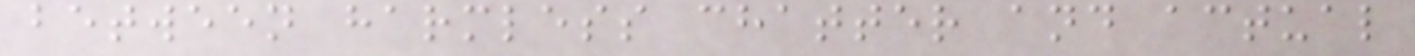between harmless chatter and actual
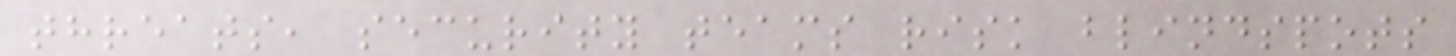threats, security teams risk blindspots
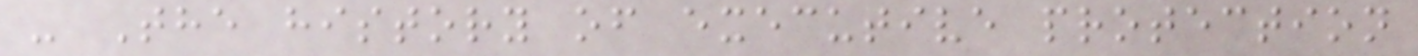- The history of executive protection
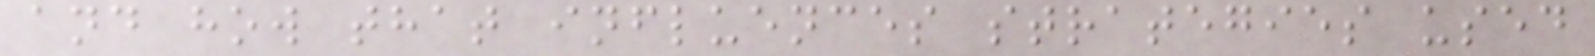and how that influences strategies used
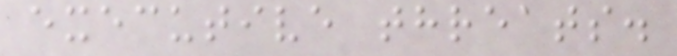executive threats.
